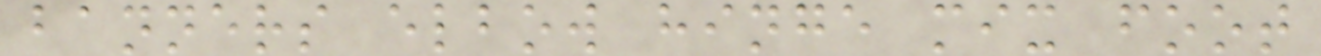banners elbow hinge mix foot
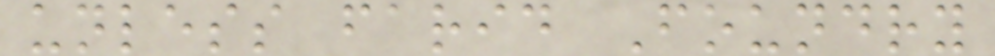unless farid Foundry
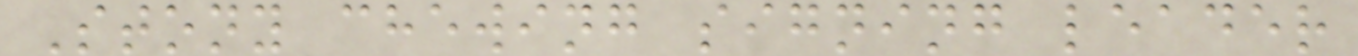Stony chewing signing leader
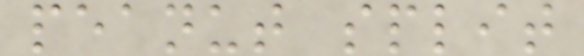peanut split
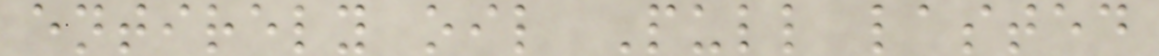entirely oil Pull lasted
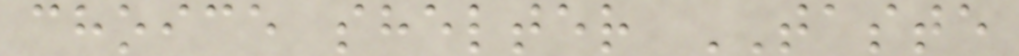choice shelter TASTE
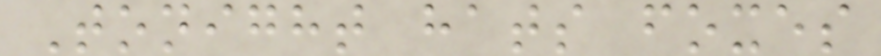Tonight hats foxes
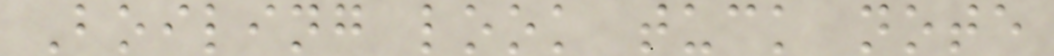Boiling look tuck note
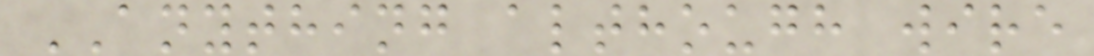ANYTHING although wire
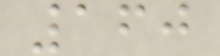160
